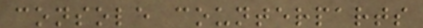console counterparts
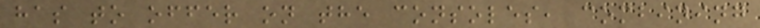has to offer on the consoles, combining
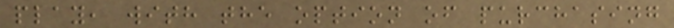play, with the option of purchasing
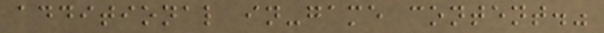additional in-game content."
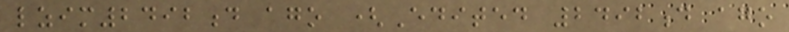lzim2492d ago (Edited 2492d ago
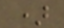)
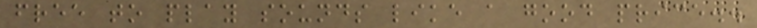free to play sounds like a good price..
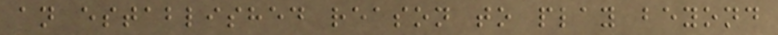an established reason to play beyond
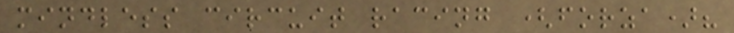mindless circuit racing (forza)?
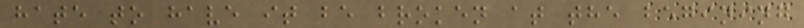hate to have it be broken at the begining
